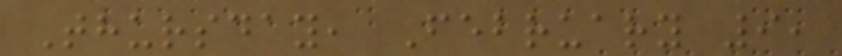Thursday, February 9,
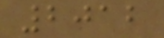2012
